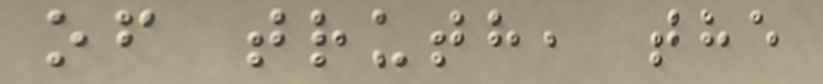of truth, the
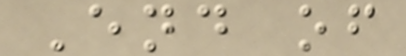End of
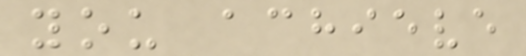you achieve
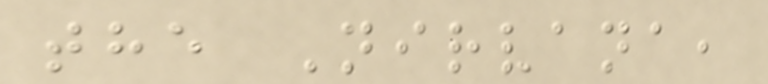the Nirvana,
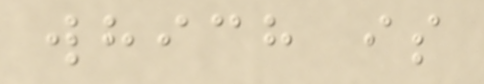which is
